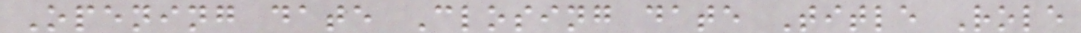Opening date Closing date Title Role
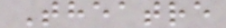Theatre
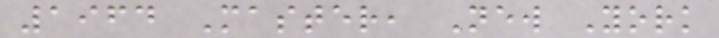1964 Master, New York
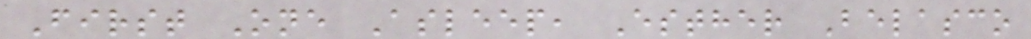First One Asleep, Esther Belasco
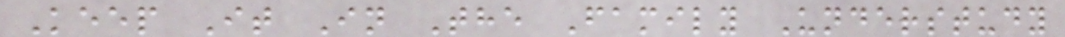Keep It In The Family Understudy
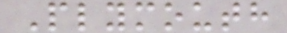Plymouth
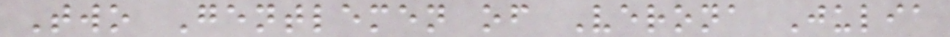Two Gentlemen of Verona Julia
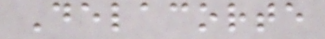Delacorte
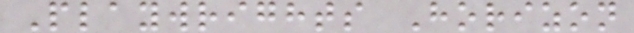Playwrights Horizon
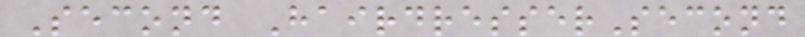Second HairdresserSecond
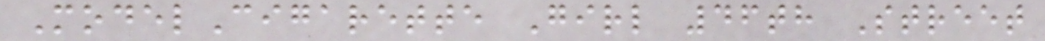ModelCigarette Girl 46th Street
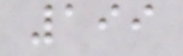199
